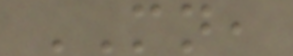MN,
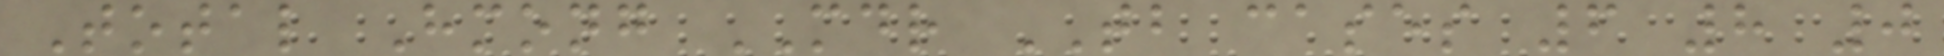Total Hmong MDR TB cases 6 8 0
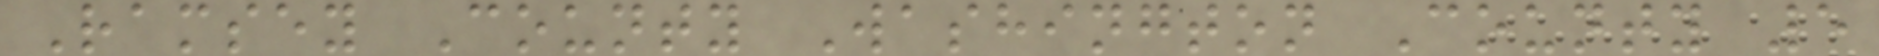Ramsey County Washington County 5
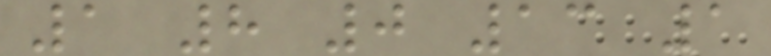1 8 0 13 1
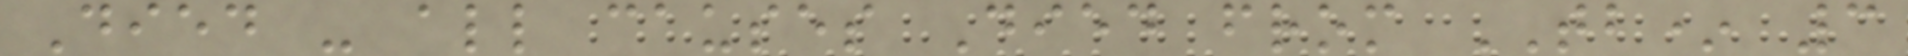Died - all causes Died from TB* 3
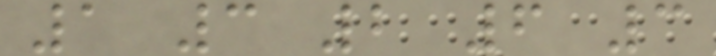1 3 2 6 3
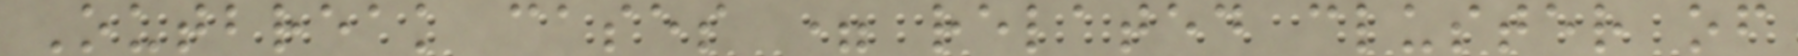Outbreak cases = related cluster of
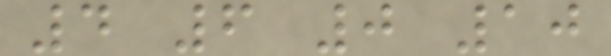4 6 0 10
